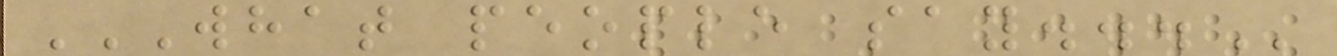WHAT PEOPLE SAY...
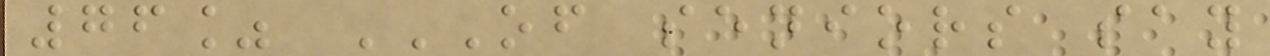76% OF SENIORS SAY
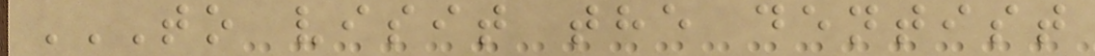TO VISIT THE DENTIST
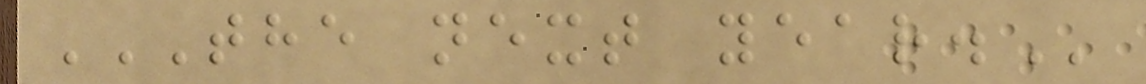THE NEXT YEAR.
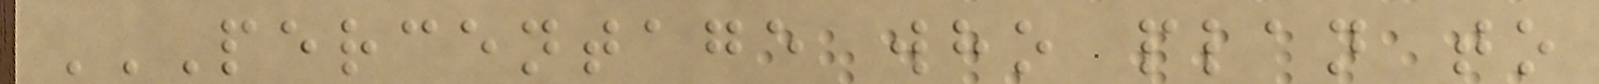PERCENTAGE WHO PLAN TO
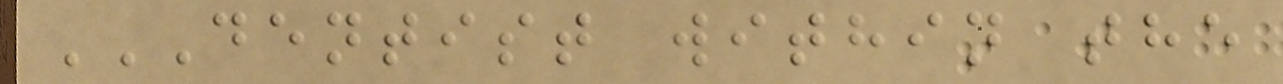DENTIST WITHIN THE
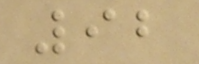92
